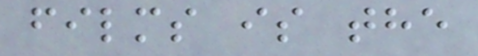films is the
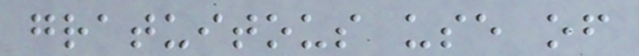gratuitous use of
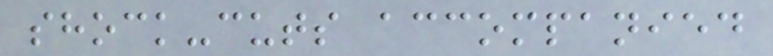shock-cuts accompanied
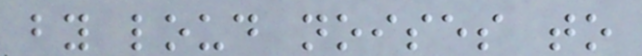by loud noises to
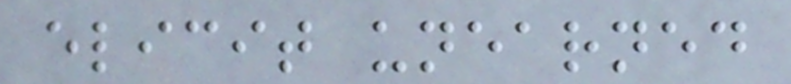elicit unearned
